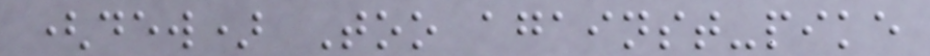(dew) Too against-pike
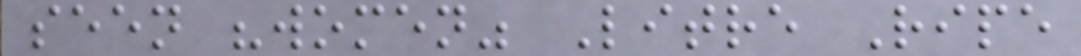seen "women" Litre Ripe
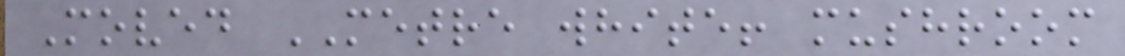Moved METRE white! mushroom
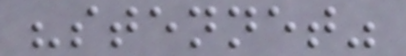"stennet"
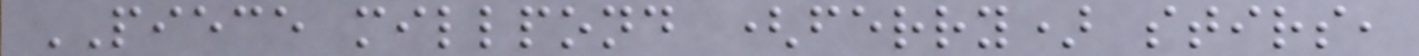PIECE millpond (ferry) stirs,
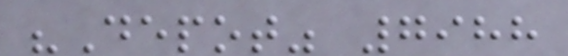"Depot" 7988
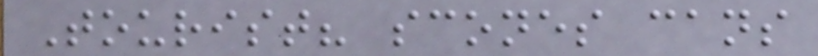Tourist? scones cans
